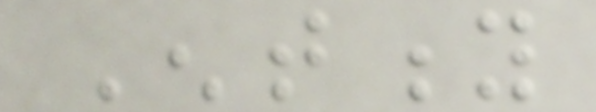Entity
